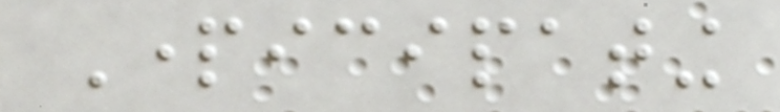Participating
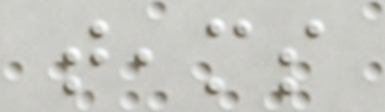teams
